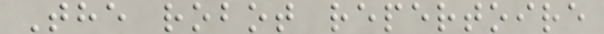The robot repertoire
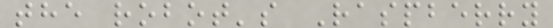the robot's Raspberry
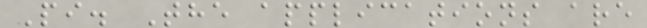Pi. The applications are
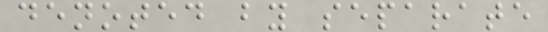denoted by separate
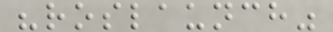"roslaunch"
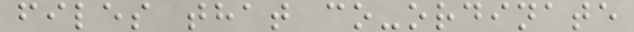files that co-ordinate
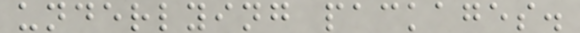underlying packages.
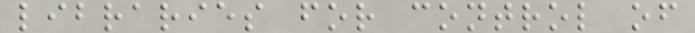libraries for control of
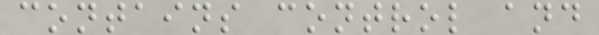contains control and
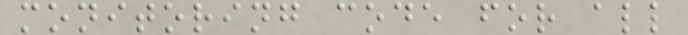monitoring code for all
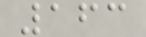163
